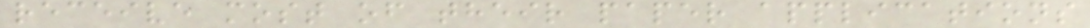receive most of their paper applications
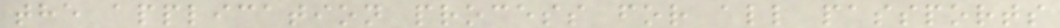the application process for all passports
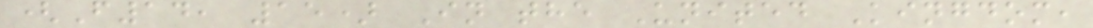(F14, 15) In the United Kingdom,
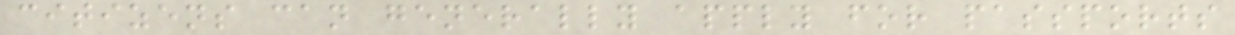citizens can generally apply for passports
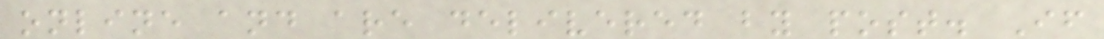online and are delivered by post. If
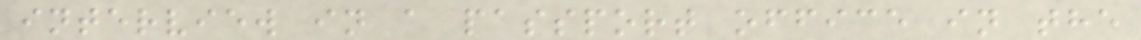interview in a passport office in the
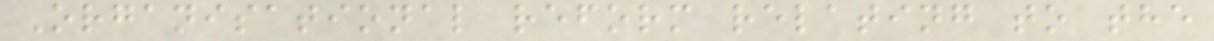Organisational reform relating to the
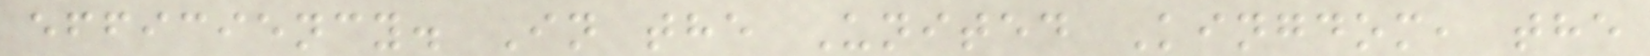efficiency. In the United Kingdom, the
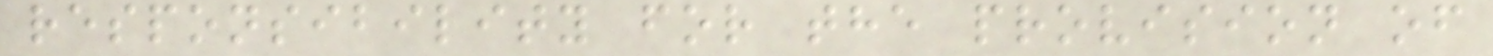responsibility for the provision of
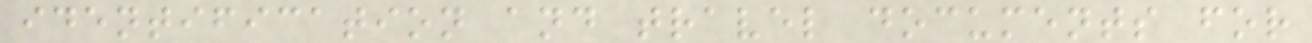identification and travel documents for
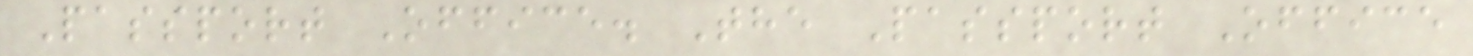Passport Office. The Passport Office
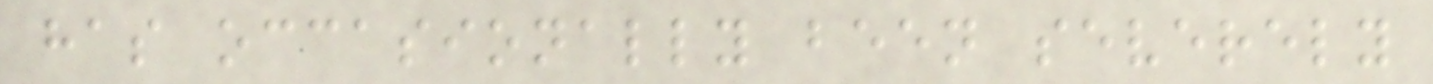has occasionally been severely
